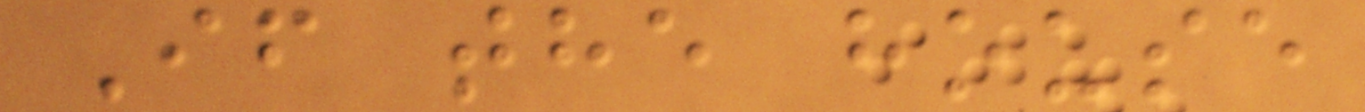If the house
